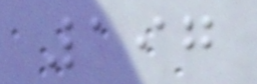197
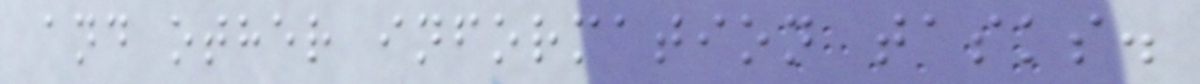and other information tasks.
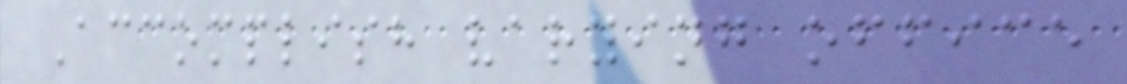Accomplish varying office
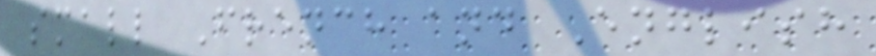small French and English
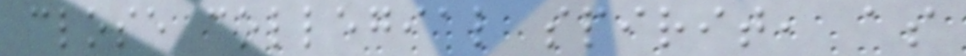close collegial spirit, as
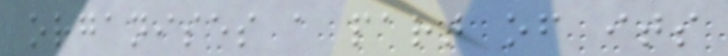organises a part of its
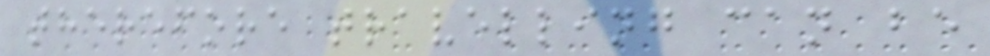therefore travelling can be
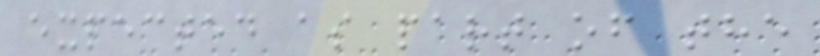expected as part of the
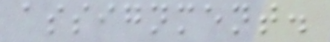assignment.
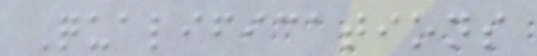Qualifications
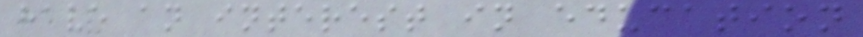have an interest in education
